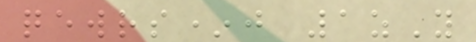qewrs*j 1zY
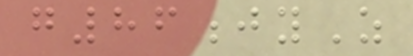g86jyZ
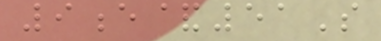9e&51S
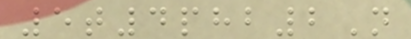5t4phb2N
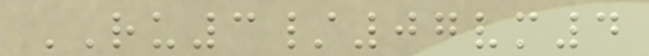RU3/07vm4
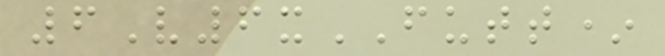6V6xFUTT*
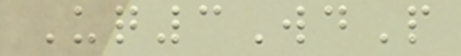Uq3WdP
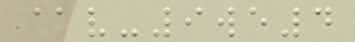@v-9we4
